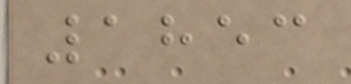1853
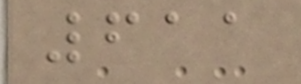611
